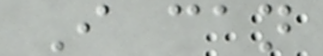I can
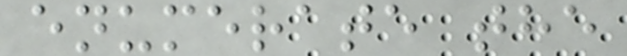enumerate the
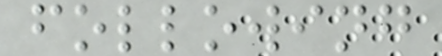following
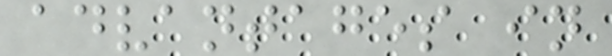advantages in
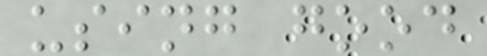using good
